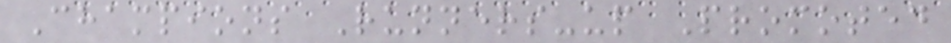Champions Runners-up Promoted
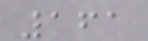161
